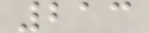213
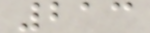213
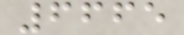6665
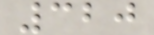320
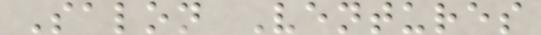Salon Ventures
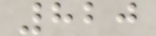820
